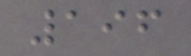196
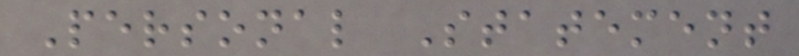Personal Statement
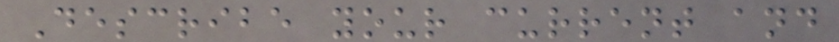Describe your current and
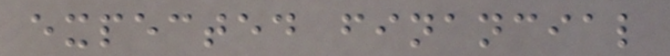expected financial
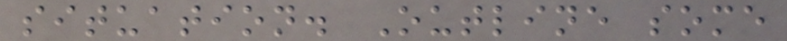situation. Outline some
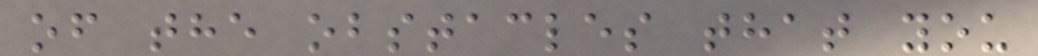of the obstacles that you
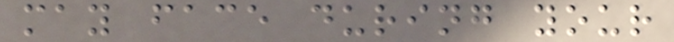may face during your
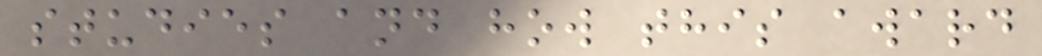studies and how this award
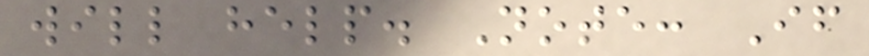will help. Note: If
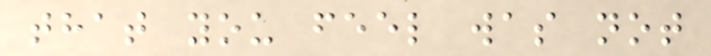that you feel was not
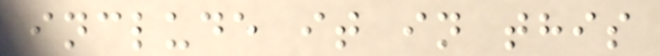include it in this
